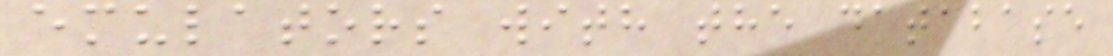emulators with the database
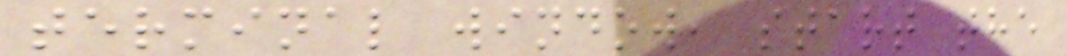terminal window, start the
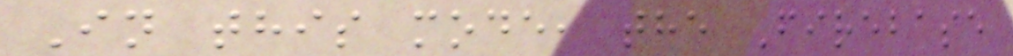In this mode, the Firebase
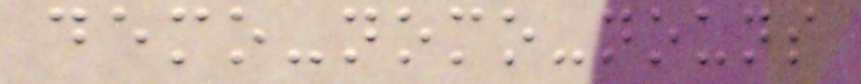demo-nomo-nouns
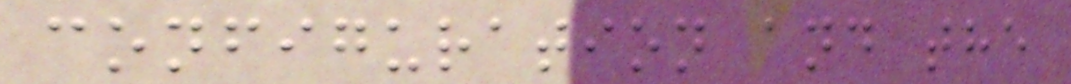configuration and the
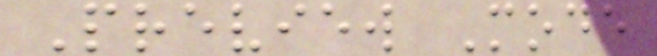Preview Mode
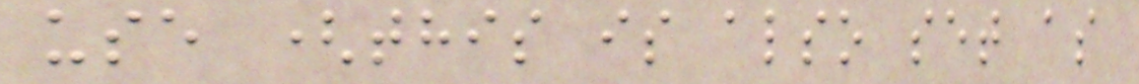use (this is also set as
